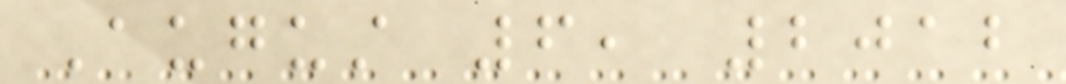August 6, 2012
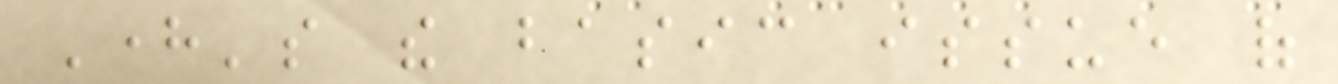Here's the basic issue of
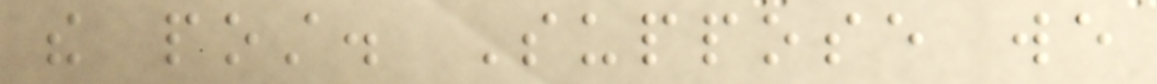the post. Suppose we
